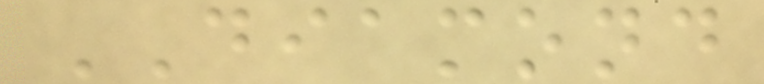DIAMOND
